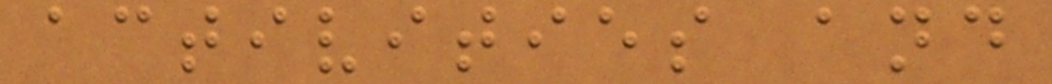activities and
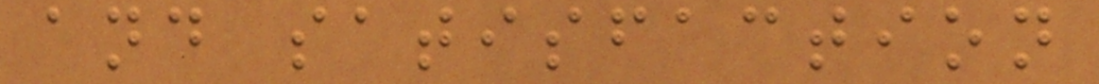and satisfaction
